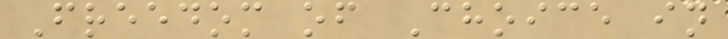Freedom of Choice in
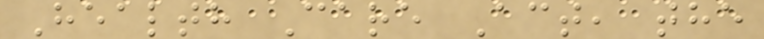Health Care Act, the
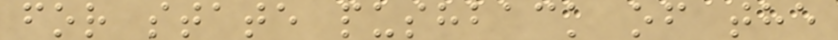for state pushback of the
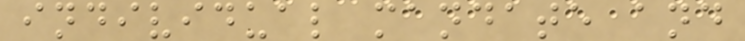individual mandate and
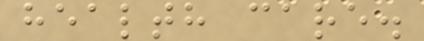health care.
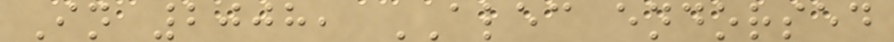In 2008, ALEC endorsed
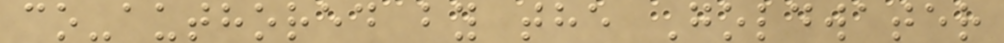co-authored by the Goldwater
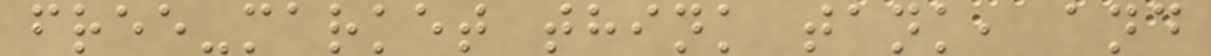free-market think tank, and
